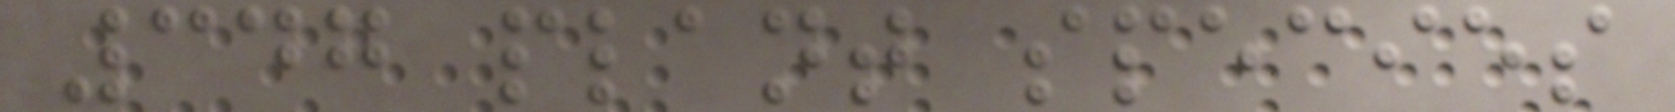347 plant species
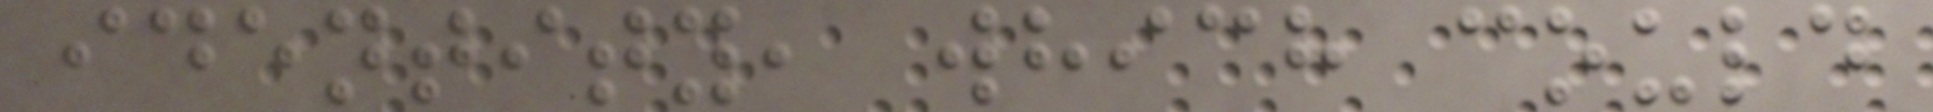identity, which could
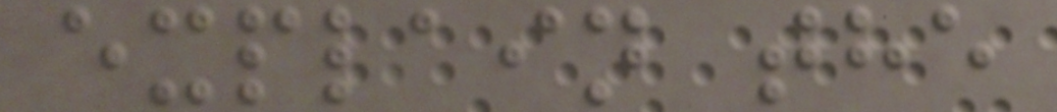explain the
